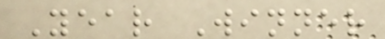Year Winner
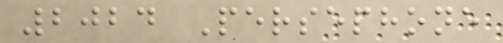2024 Persephone
